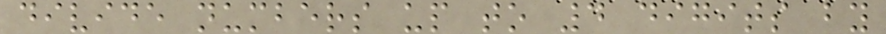divide numbers up to 4 digits by
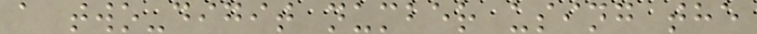a two-digit number using the
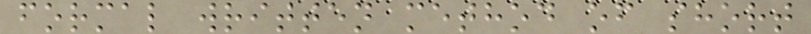formal written method of short
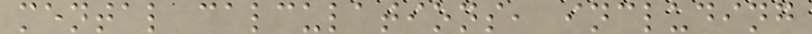mental calculations, including
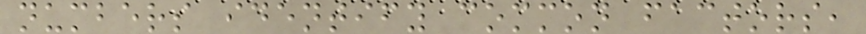numbers identify common factors,
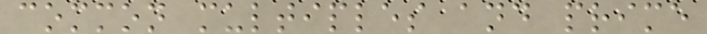common multiples and prime
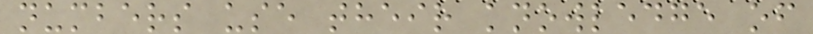numbers use their knowledge of
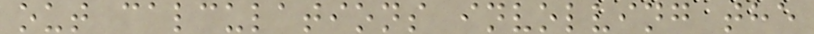out calculations involving the
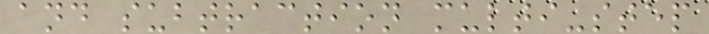and subtraction multi-step
